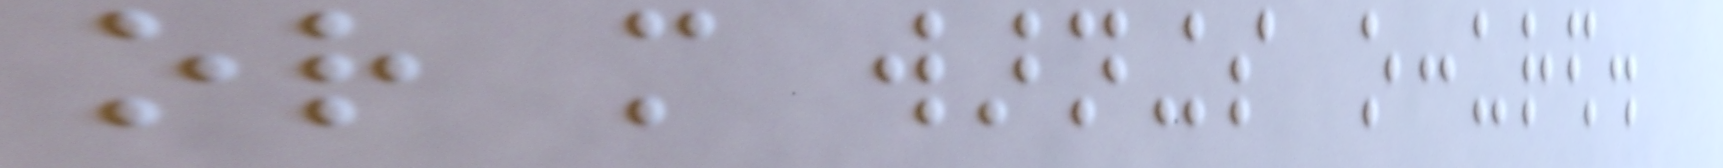or more warnings occured.
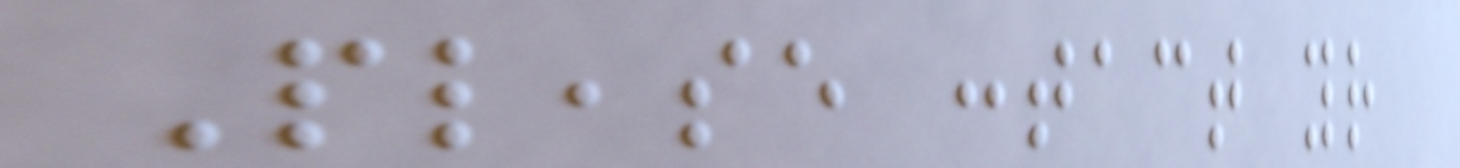Please contact your
